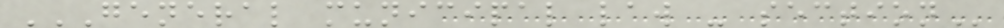GENERAL MUNICIPAL LAW - SECTION
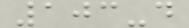103-d
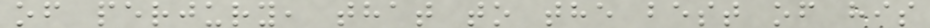of perjury, that to the best of his
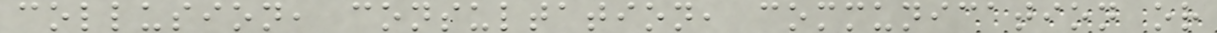collusion, consultation, communication or
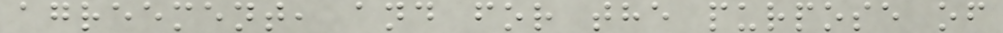agreement, and for the purpose of
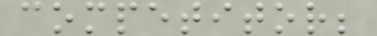competitor;
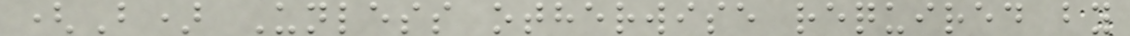(B) Unless otherwise required by
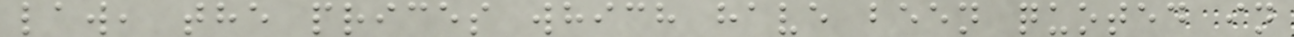law, the prices which have been quoted in
